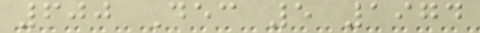600 Dec 5 1974
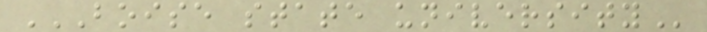BOISE STATE UNIVERSITY
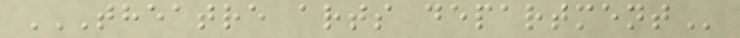THEATRE ARTS DEPARTMENT
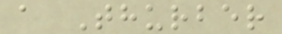a Thurber
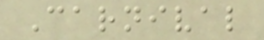Carnival
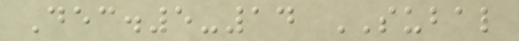Dec.5-14 SUBAL
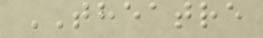THEATRE
